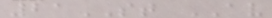21ST AV
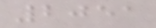2051
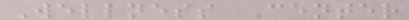Wellness Center
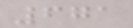671
